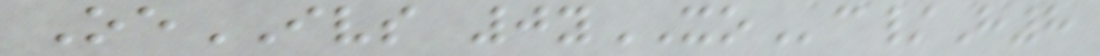OeIVS 0yXOc/H8
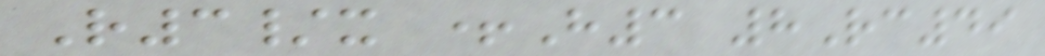R3/x +H3 8Rc49
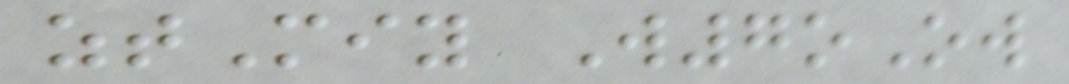ztMiy W7oOw
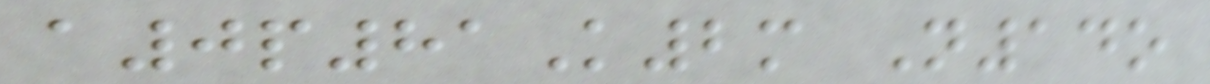a0p81K2m N14o
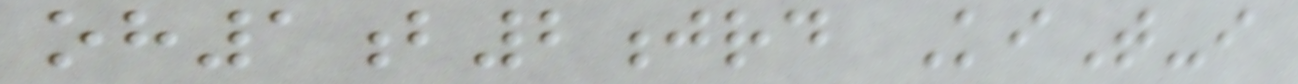oh1b2jrd KiT-i
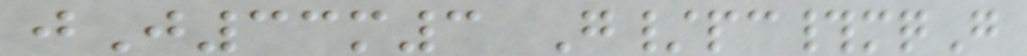jJ33m3 G/pc#mqG
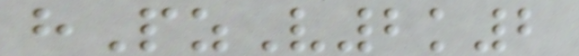hPzV2k2
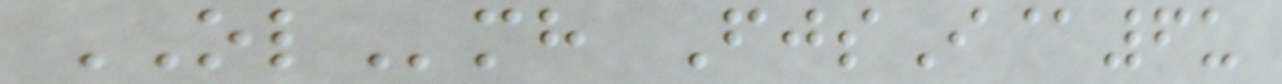OLmh FjsI@6u
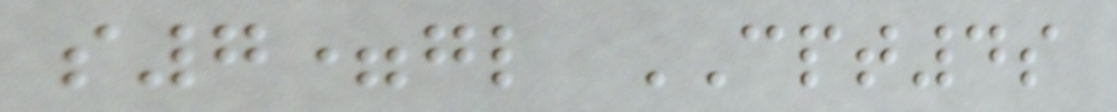s7=gl CPT4s
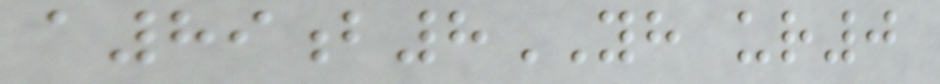a89b8YH ur0
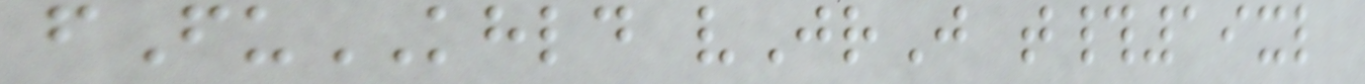fFuKHLD vJrJ t#19xl
